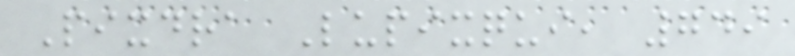Pixdra Lupixqui, 749
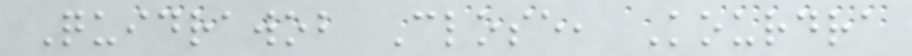Quidrawob Close, Kourdra
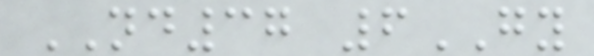ND37 6GY
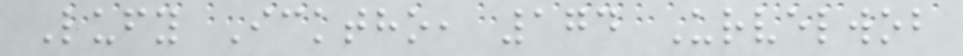Lufy Icktho, 174 Urvelwob
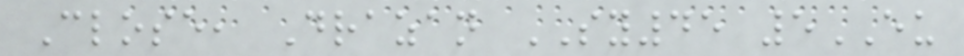Close, Drazan SY45 5EU
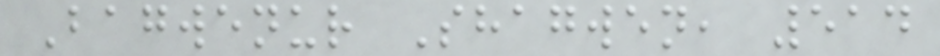Bagwenur Shagwen, 514
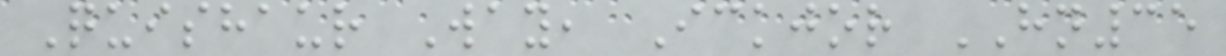Quishaur Way, Ickjor HN35
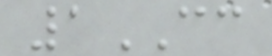1CC
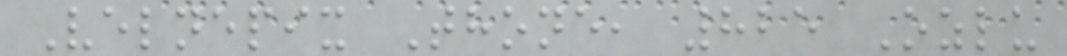Velnepix Thone, 825 Ozlu
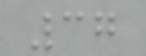37
